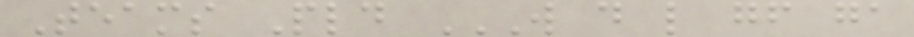Teams Pld W D L GF GA
